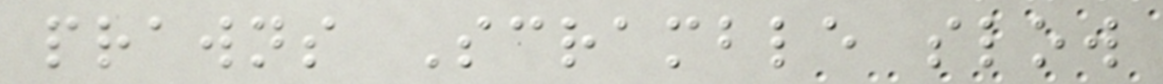prawns Scramble slow
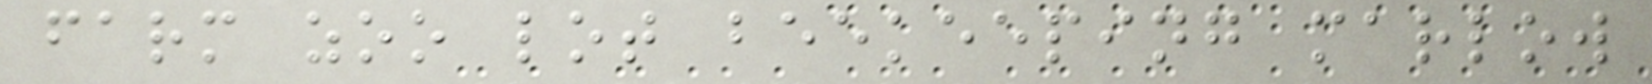farm zoo lot beekeeping marlow
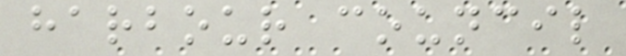harbour council
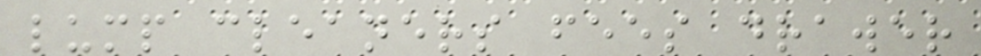lump cleaners fees drawer
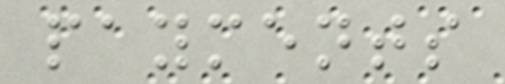payments
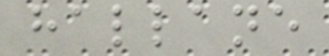hallane
